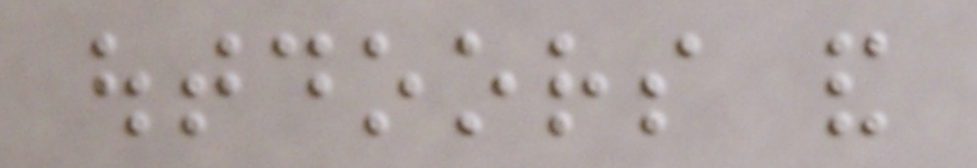outdoors and
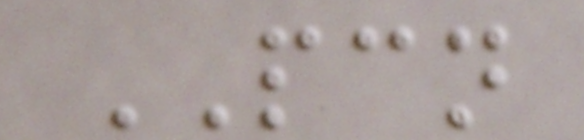PCN
